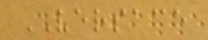VERSACE
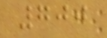700
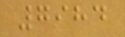7984
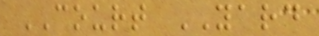COURT YARD
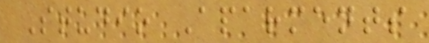Studio Aparments
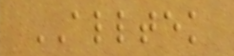ALLTEK
